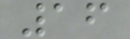16
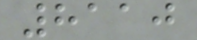8110
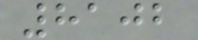8102
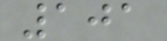101
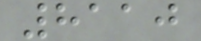8110
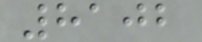8102
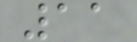11
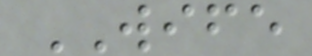WIFE
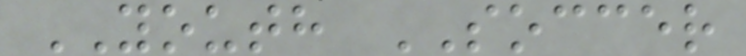YOUTH SOCCER
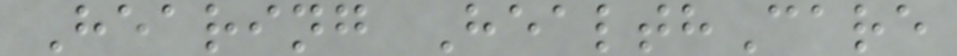Hearing HealthCare
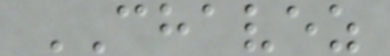CHAVEZ
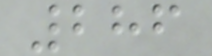286
